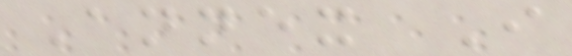Annex I
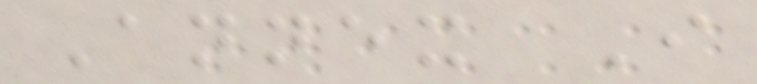Annex I
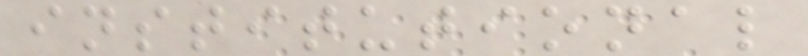institutional
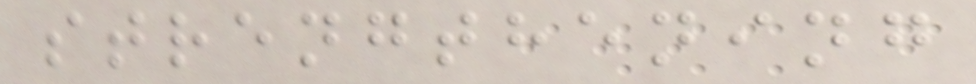strengthening
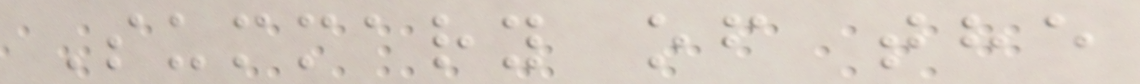Summary of the
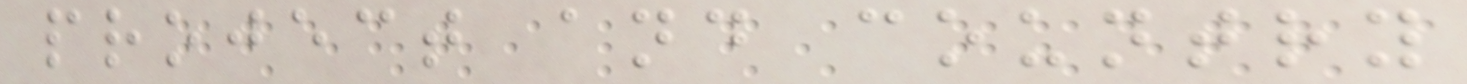project and country
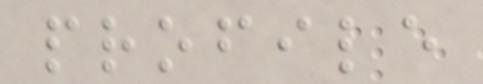profile
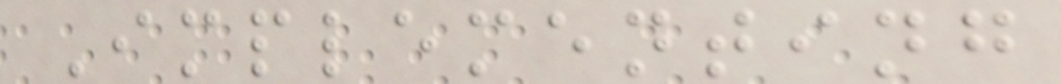Implementing
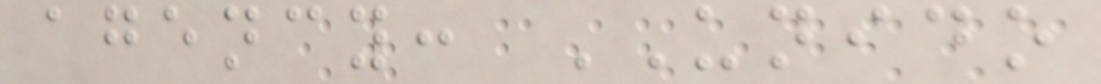agency: UNIDO
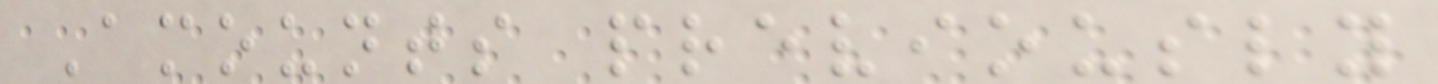Amounts previously
